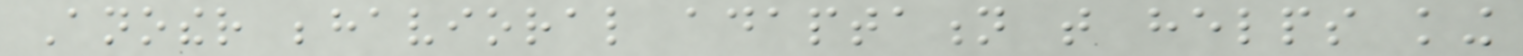Another behavioral adaptation that helps king
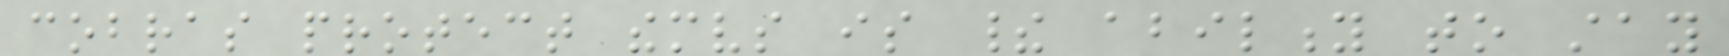cobras protect themselves is their ability to stay
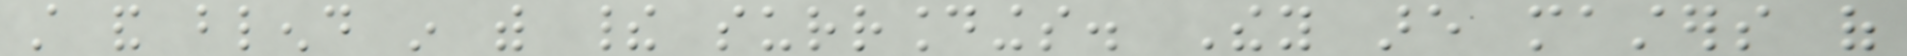still and blend in with their surroundings. They are masters of
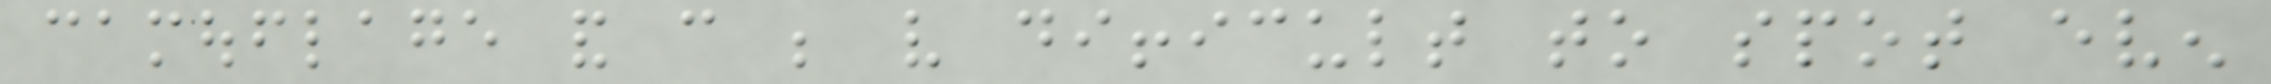camouflage and can be very difficult to spot even
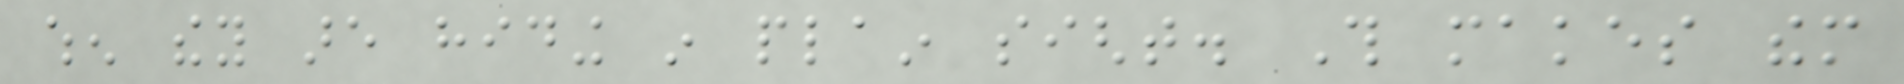when they are hiding in plain sight. This makes them
